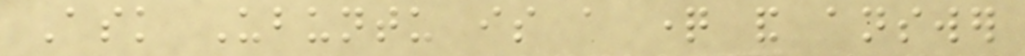Ask Ubuntu is a question and answer
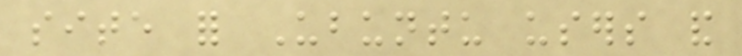site for Ubuntu users and
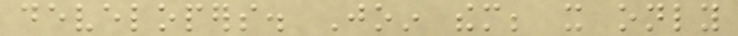developers. Join them; it only
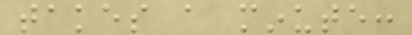takes a minute:
